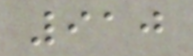910
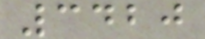3420
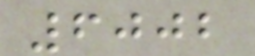6002
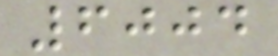6004
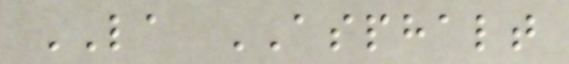LA ASPHALT
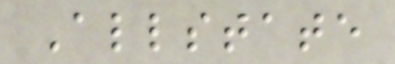Allstate
